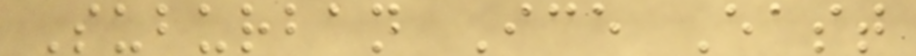Suburban Ice East
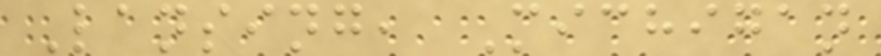Lansing, Michigan
